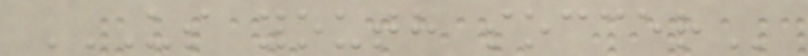US YOUTH SOCCER
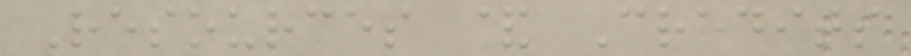Resources & Credits
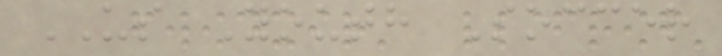US Youth Soccer
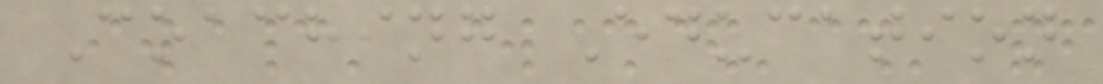Coaching Education
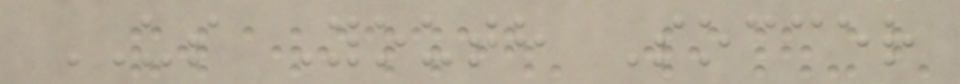US Youth Soccer
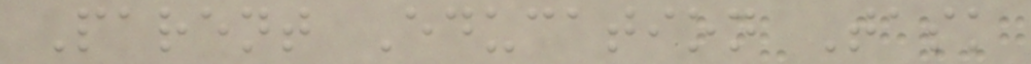Parent Education Task
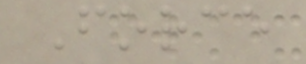Force
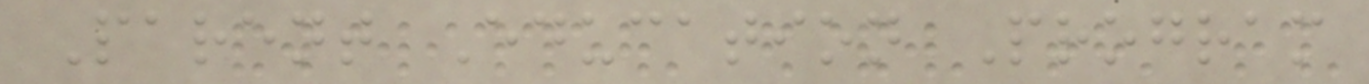Parent Education Program
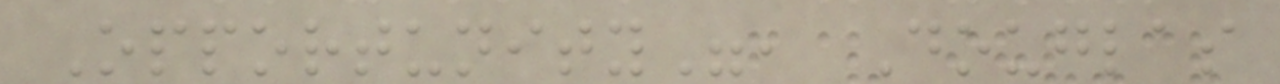Opportunity", Douglas
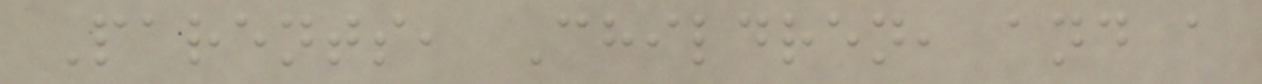Parents, Children, and a
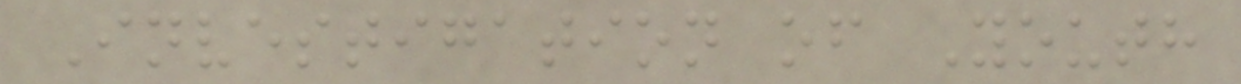Investigation of Youth
